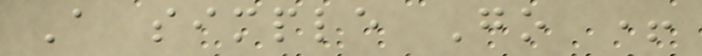A simple Go +
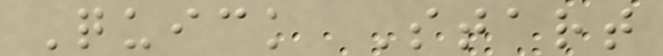Quick Start
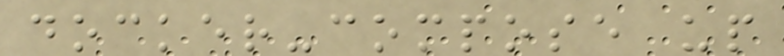docker-compose up
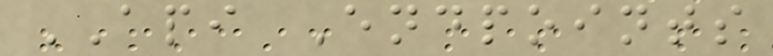API Endpoints
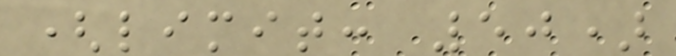(limit: 50)
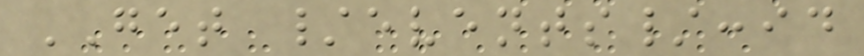GET /events/:id
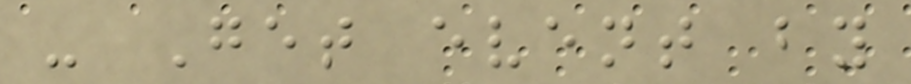- Get event by
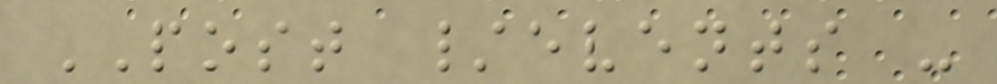POST /events -
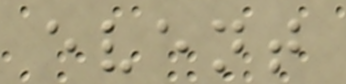event
